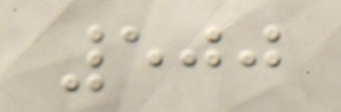500
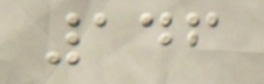146
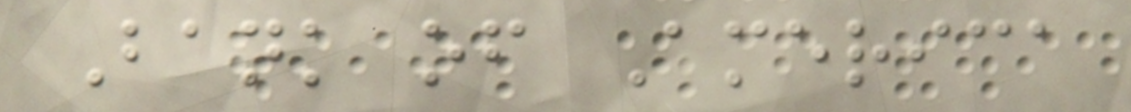Bank of America
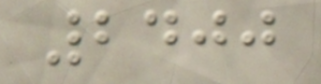2400
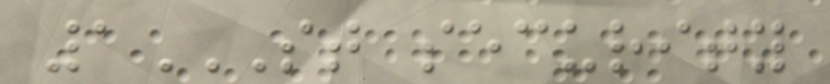1ST SECURITY
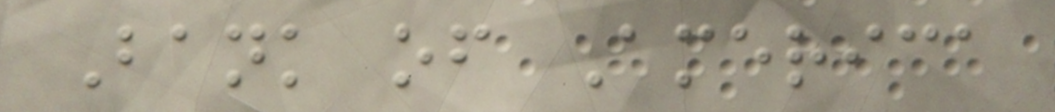Bank of America
